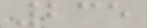235
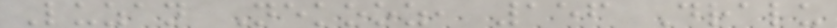Luzan Nekooz, 156 Dralu
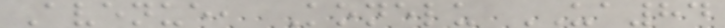Avenue, Konelu UA84
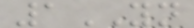1YN
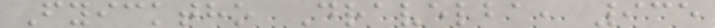Fyicktho Dravelba, 935
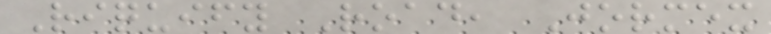Riquify Road, Jormex
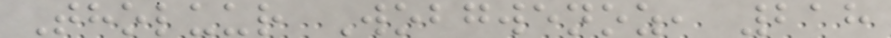Tholuur Wobgwenoz, 218
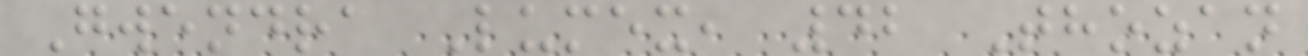Gwendra Lumex, 42 Thozan
